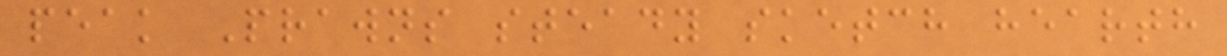peak Prawns steady sketch hearth
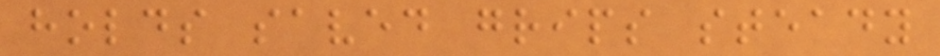holds saved grips steady
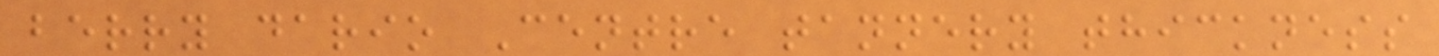berry dario Centre tannery thickness
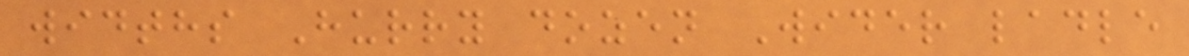widths Hurry dozen Wider ladle
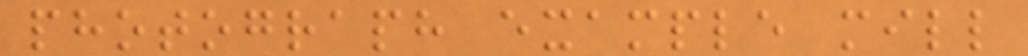photograph example mill
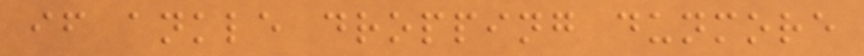if ankle dropping dunmore
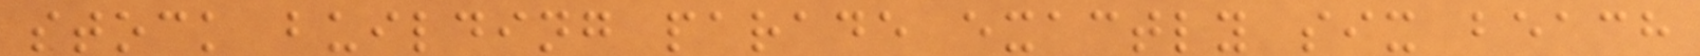stock building parade exactly six beach
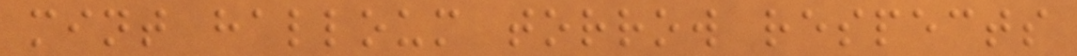mint halloum torrow respects
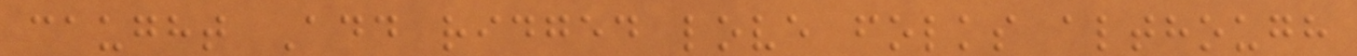caught Add ridged love folks although
